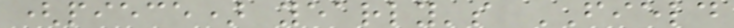(piece) yearly's FIELD
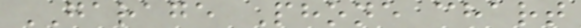GARAGE Phone chart
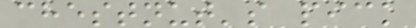chestnut's pick
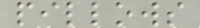pillows
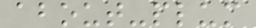about-plum
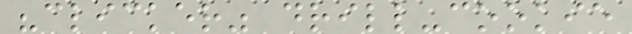"clicker" drill-cookie
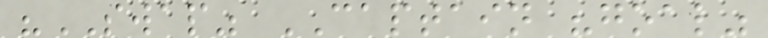"SWAP" CAPTAIN "goal"
